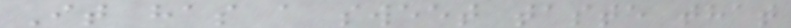It has a sweet taste that
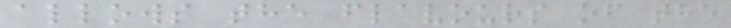allows the flavours of the
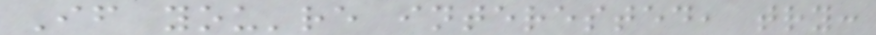If you're interested, try:
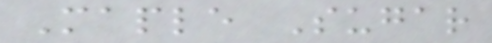Maple Sugar
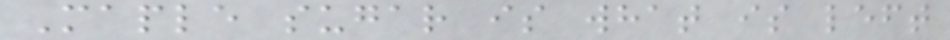Maple sugar is what is left
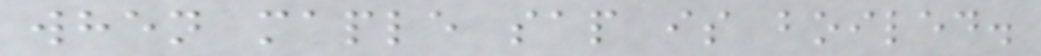when maple sap is boiled.
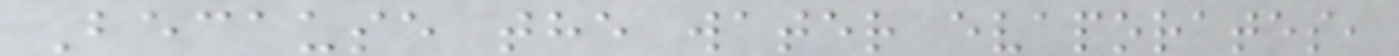Because the water evaporates,
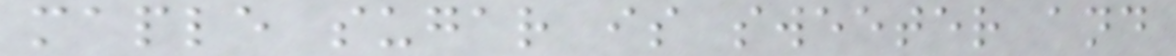maple sugar is sweeter and
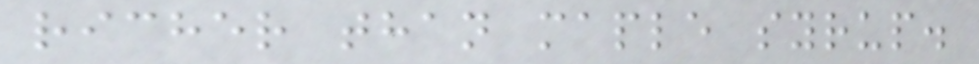richer than maple syrup.
